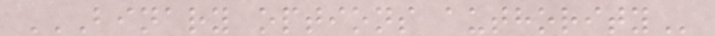BINARY OPTIONS AUTHORITY
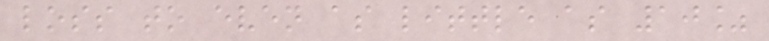loss to even as little as 10%
